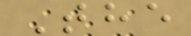The
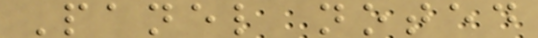Panel noted
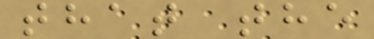that the
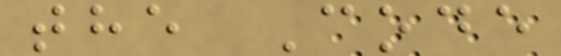the Code
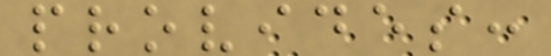provides:
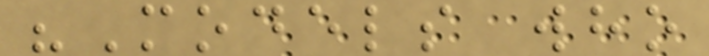"Models who
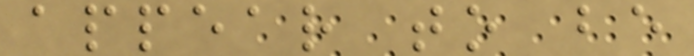appear to be
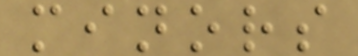minors
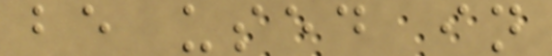be used in
